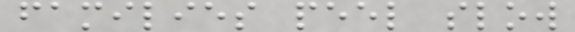families peel slow
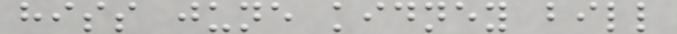hiss june kidney bill
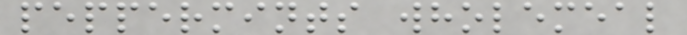peppermints wholemeal
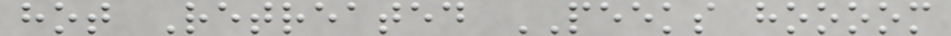hot Retreated PEEKS hoooom
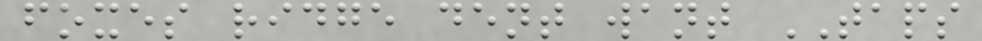foxes ridge dent want TAPS
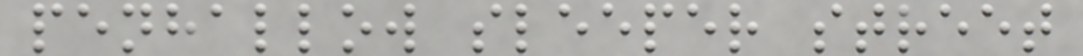penhallow sleeper street
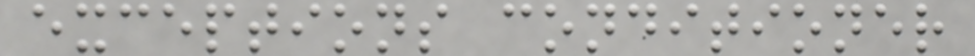exceptions conditioner
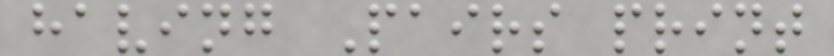having Pairs print
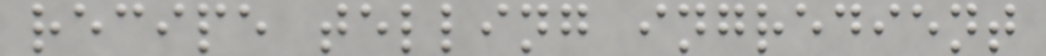recipe telling ingredient
